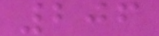206
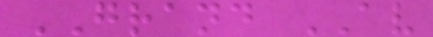GRAND AV
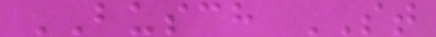BUSCH ST
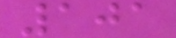101
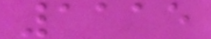1115
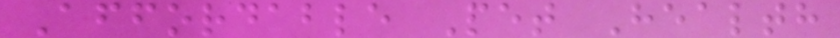Affordable Pet Health
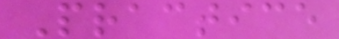Practice
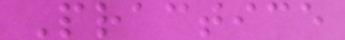Practice
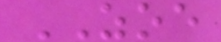ZOE
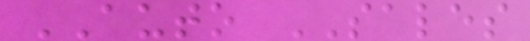AUTO SALES
